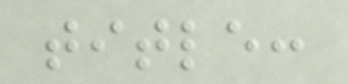title:
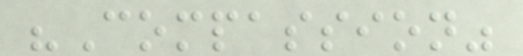"Compassion"
